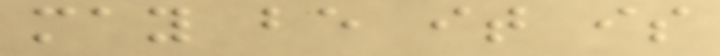may be it is
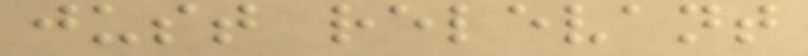just relevant
